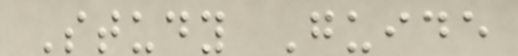Study Guide
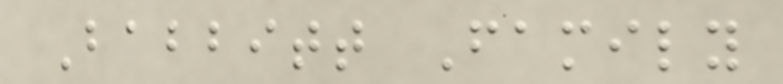Babbitt Family
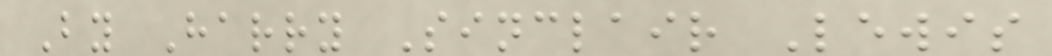By Harry Sinclair Lewis
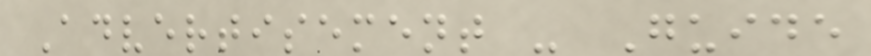Advertisement - Guide
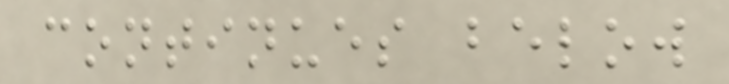continues below
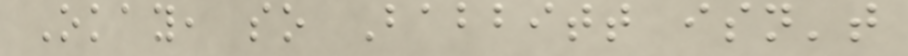Okay, so Babbitt isn't
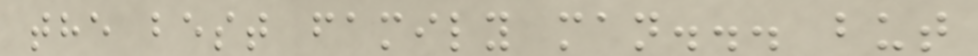the best family man... but
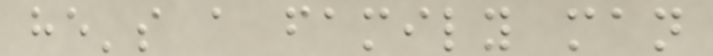he's a family man
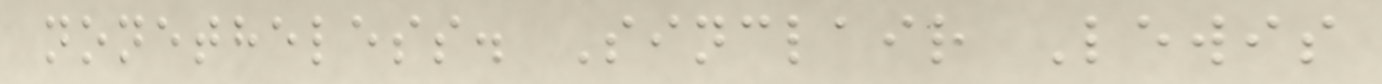nonetheless. Sinclair Lewis
